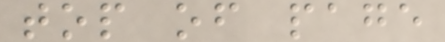top of page
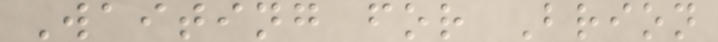Waiting for Brion
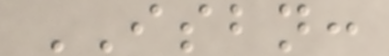ISBN:
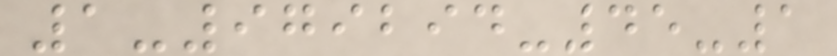1-979294-45-1
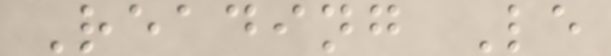Reading Le
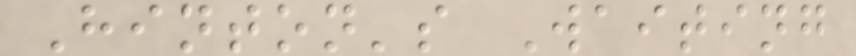Hinton's Waiting
